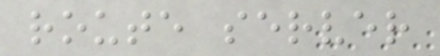route server
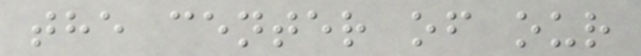the center of our
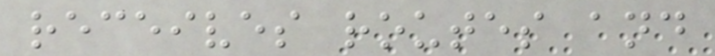receives routes and
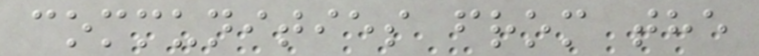communities from the
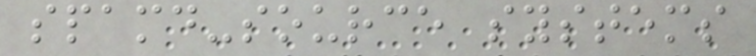spamd-source systems
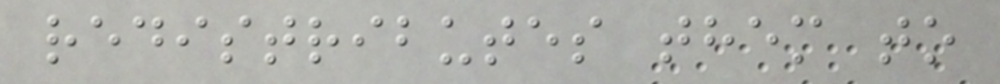redistributes them to
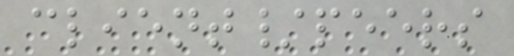client/peers
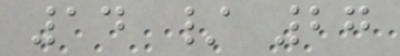14 / 27
